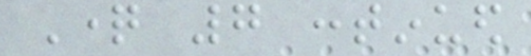Question 7 continued
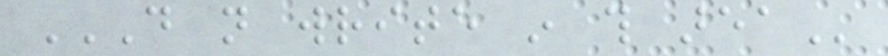DO NOT WRITE IN THIS AREA
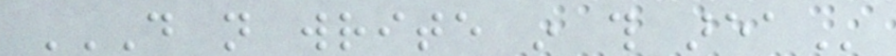DO NOT WRITE IN THIS AREA
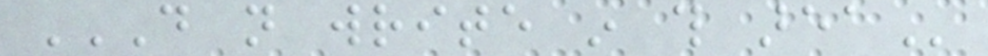DO NOT WRITE IN THIS AREA
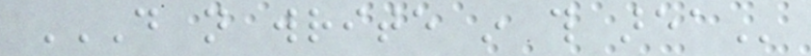DO NOT WRITE IN THIS AREA
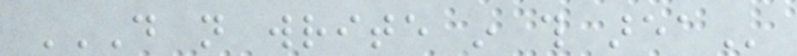DO NOT WRITE IN THIS AREA
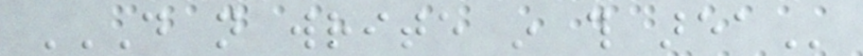DO NOT WRITE IN THIS AREA
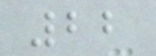22
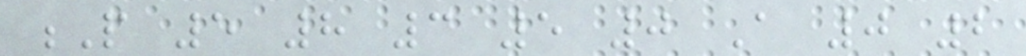P 5 8 3 5 0 A 0 2
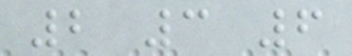2 3 6
